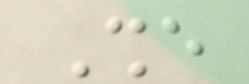She
